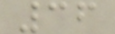36
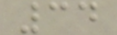34
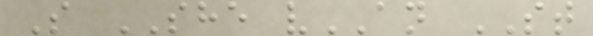S SHE vAN ST
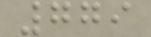779
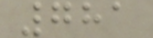781
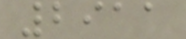2911
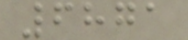6871
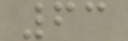63
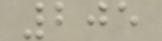205
